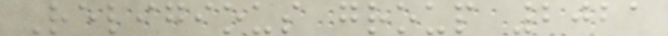Religious group 2021
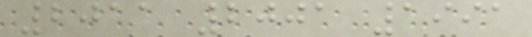2011 2001 1991
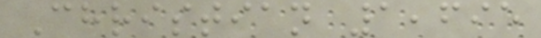Christian 1,695
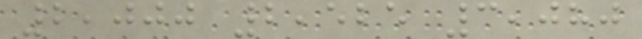2,000 2,525 3,080
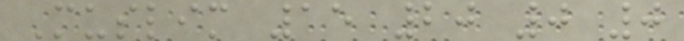Muslim 15 20 0 0
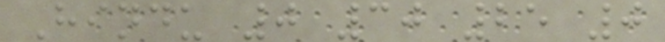Hindu 0 30 25 0
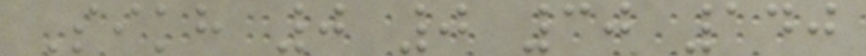Sikh 0 0 30 140
